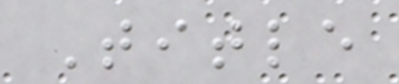Title
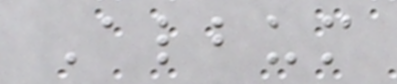Album
